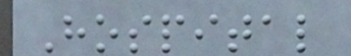Hospital
